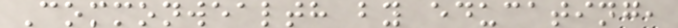Commonwealth by educating,
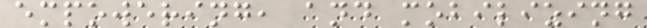empowering, and mobilizing
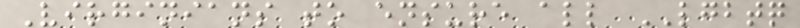Virginians to ensure all LGBTQ
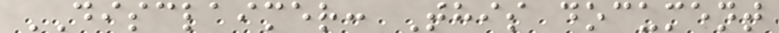DISCLAIMER: This document
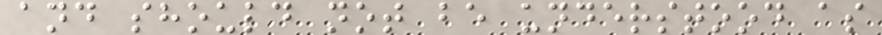and should not be understood as
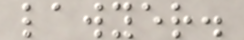lawyer.
